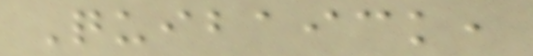Quibaick,
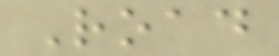Road
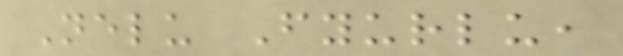Nelu Fyurlu,
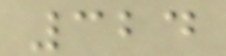324
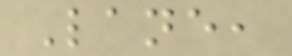Lane,
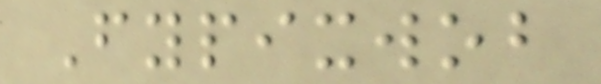Fypixwob
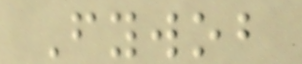Fywob
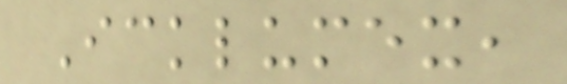Icklumex,
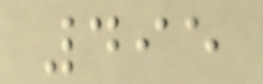495
